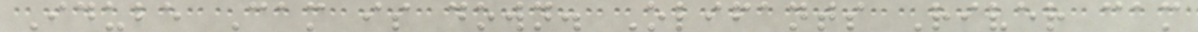Idube Cam is down. Olifants River cam
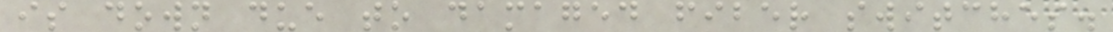is down due to damaged fiber switches.
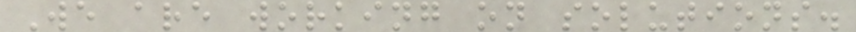We are working on solutions.
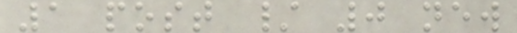1 post / 0 new
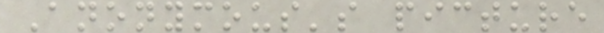Anonymous's picture
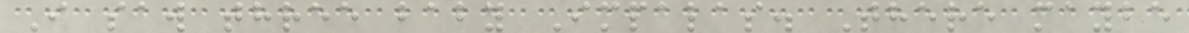I saw three baby Impalas. There maybe
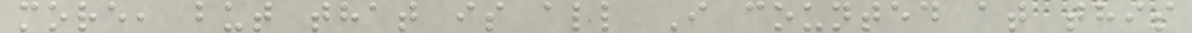more, but that is all I counted at this
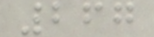267
